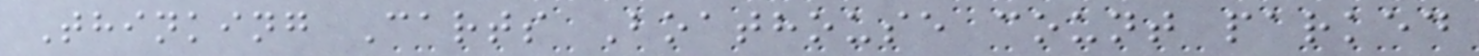Thinking Carts Boathouse count parked
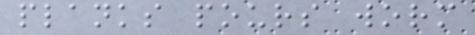planks pours worm
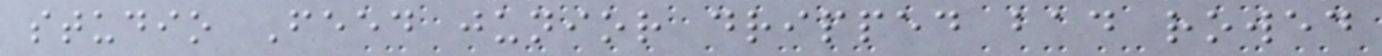studio Feed junior dripped bad rowed
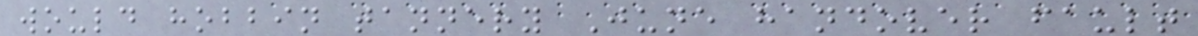would hobbin tannery June handover fault
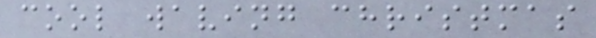cool waving christmas
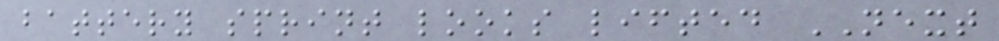battery sprint looks lifted NEXT
